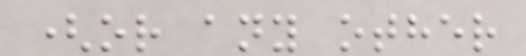(or any other
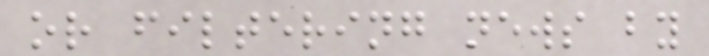or filtering news by
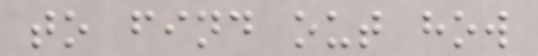to find out how
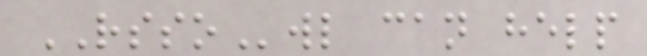RSSOwl can help
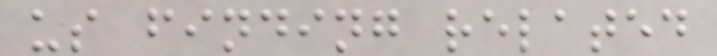us finding related
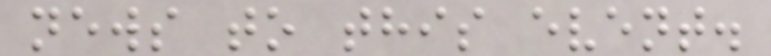news to this event.
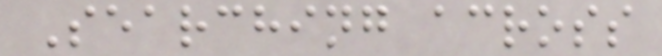Searching across
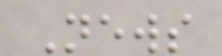News
